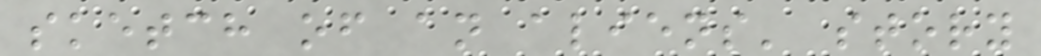sketch of an aliens' story
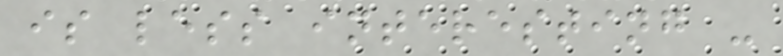is less interesting -
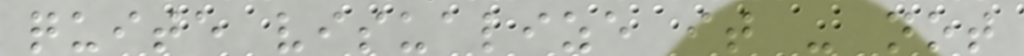quite visualize it - not
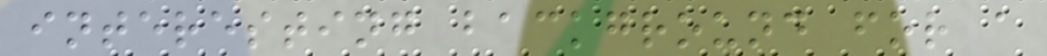interesting background for a
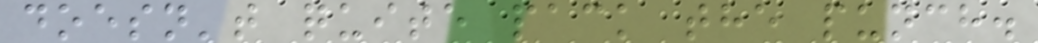doesn't quite pack the punch.
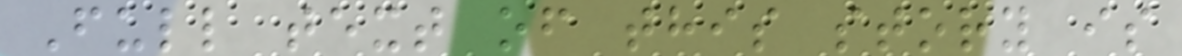Full text of this story is
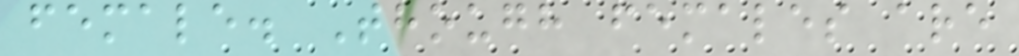female. Though females are
